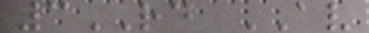3RD AV
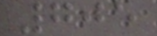705
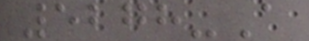5278-A
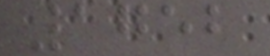1752
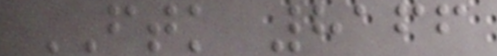FTK 8166
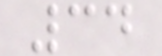34
